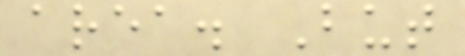area. But
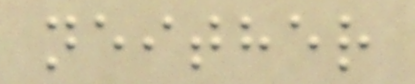neither
